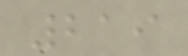219
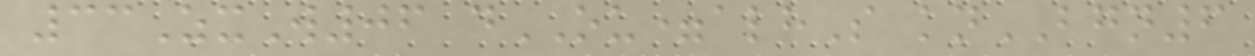33ZxW06 dOU=alhS knBGN6
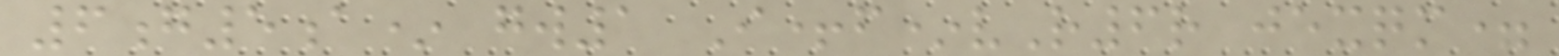6g5a* gw1 I+f*vR6r jexqm=
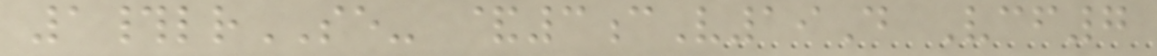1#lrSE- &3cV19D Vcf7
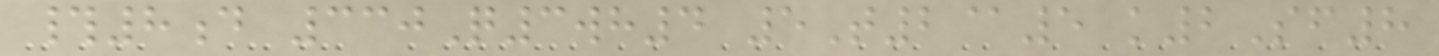#8d 330Q3wh4 5T2@5 k2Sf8
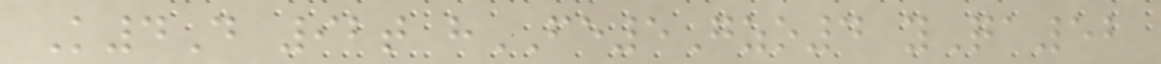K4D 92t hFE5Gzo4 yQa52
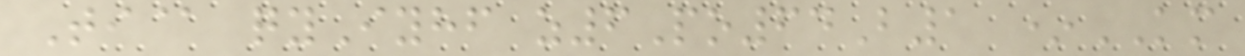Ti@ qyIyhf z6Po64B1 *KM
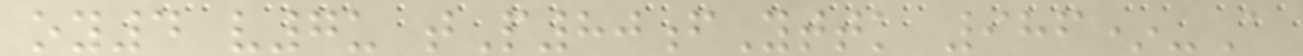oy4 v7u tP80fYttk 986*-A
